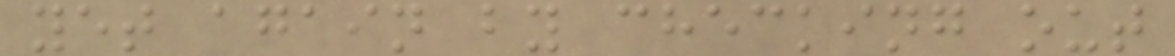yet again by checking out
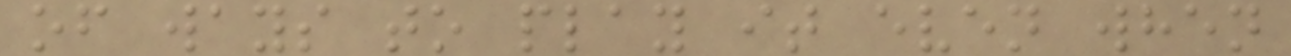of ways to play it even when
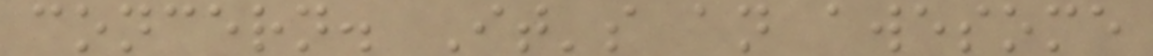concern. It's an awesome
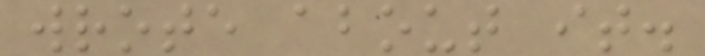wrote about it.
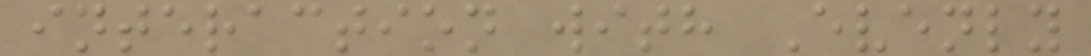interaction with Evenly
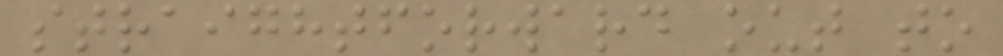straightforward out to
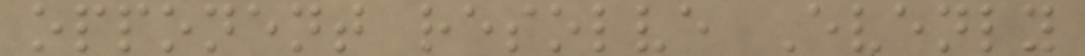opponent resolve Evenly
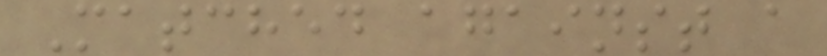Matched against a
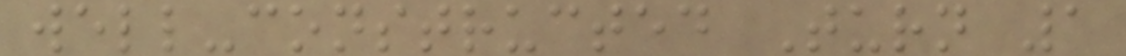well-constructed Turn 1
